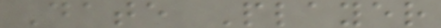Date Player
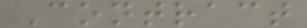Contract
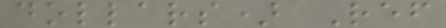dollars) Ref
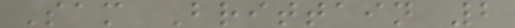Sam Brittain 2
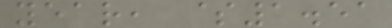year, $1.51
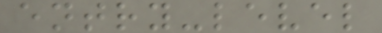entry-level
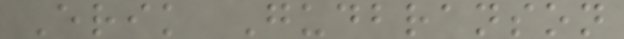Erik Gudbranson
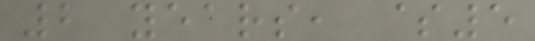2 years, $5
